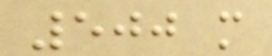500 m
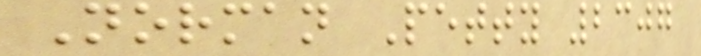Norman Petty 2307
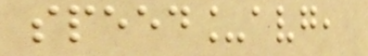speed_avg,
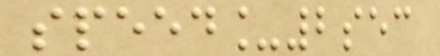speed_2sec
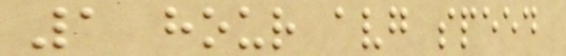1 hour avg speed
